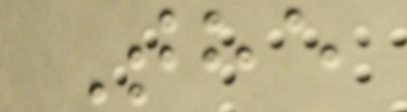The
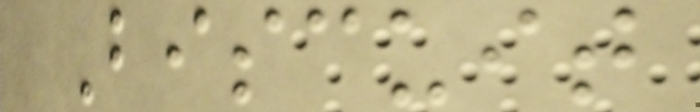Biscuit
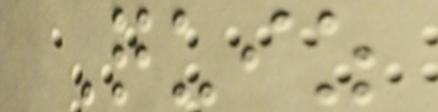Quiz
